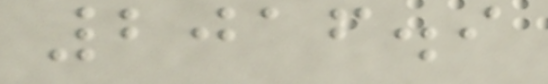2016.9
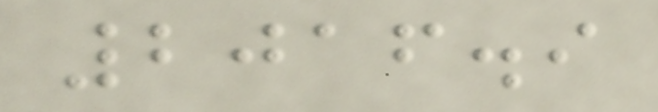2016.9
